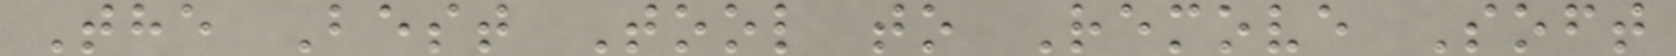The Best Tool to Remove Soft
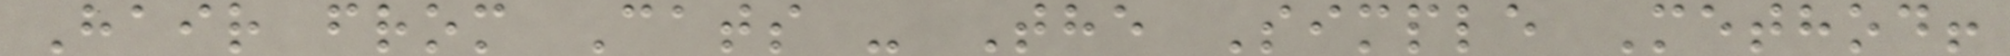Hair from Cats - The Simple Method!
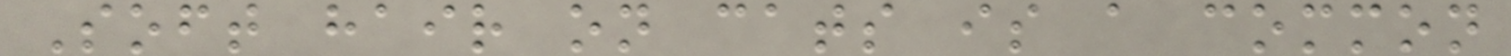Soft hair on cats is a common
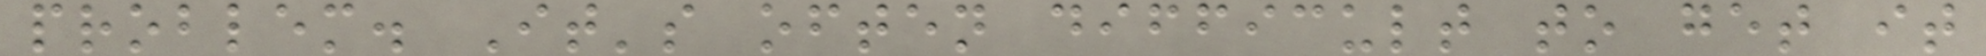problem. It's often difficult to get it
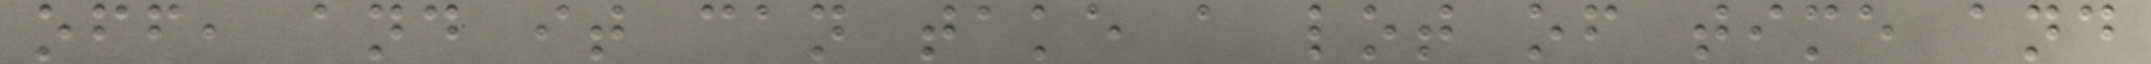off, and it can take a lot of time and
